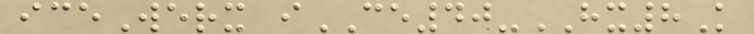iceWerx iCE40-HX8K
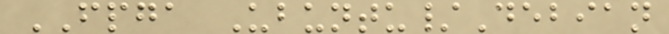FPGA Ubuntu/Debian
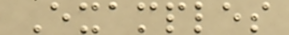Examples
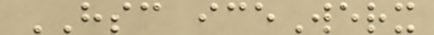HSC iceWerx
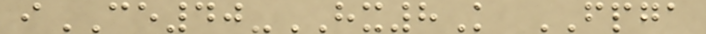iCE40-HX8K FPGA
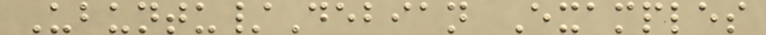Ubuntu/Debian Examples
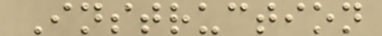Instruction
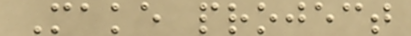Make project
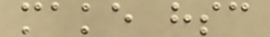make hsc
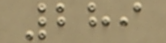289
